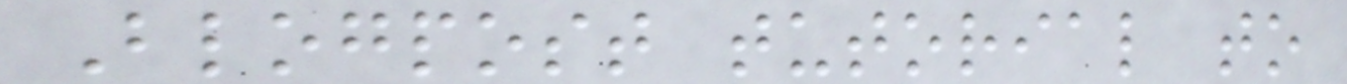Blogpost tutorial to
